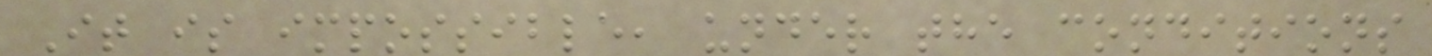It is impossible, under the conditions
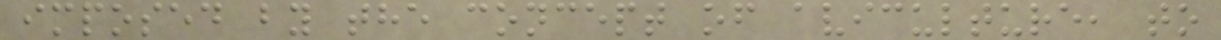imposed by the concept of aviculture, to
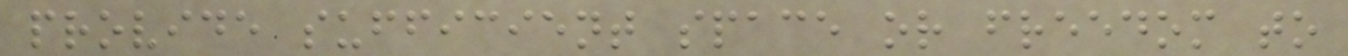provide sufficient space or freedom to
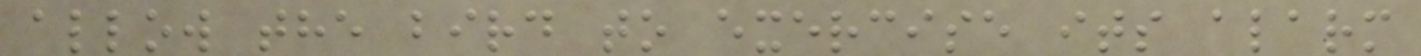allow the bird to exercise its alarm
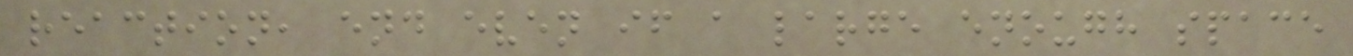reaction, end even if a large enough space
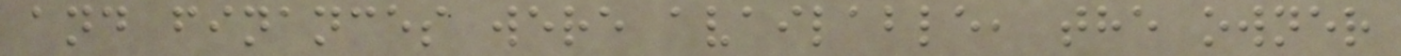and finances were available, the owner
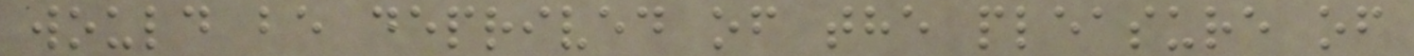would be deprived of the pleasure of
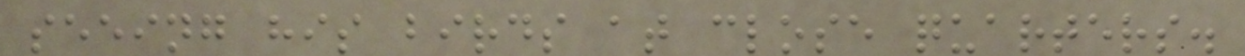seeing his birds at close quarters.
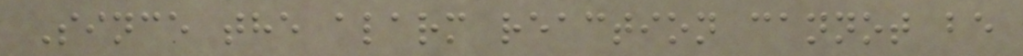Since the alarm reaction cannot be
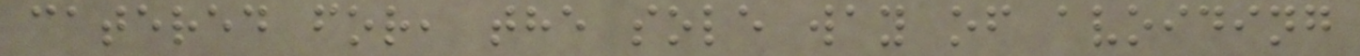catered for, the sole way of avoiding
